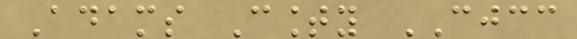Adams County CJCC
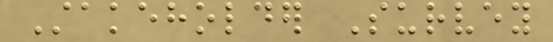Stakeholder Survey
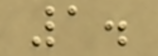1.
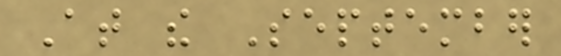At the September
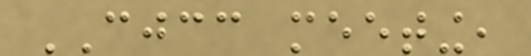CJCC meeting,
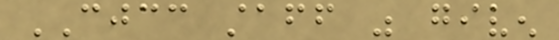CJCC staff was given
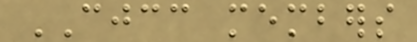CJCC members
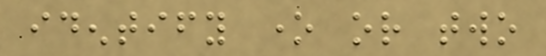identify one or two
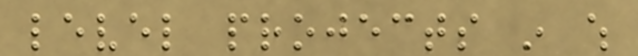level projects in which
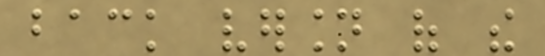back version of the
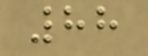88
